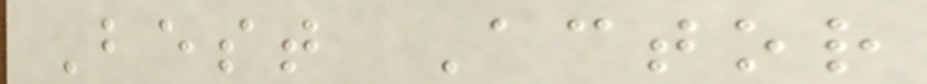Best Actor
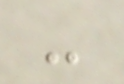-
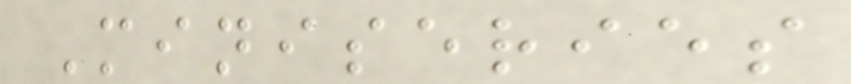Miniseries
